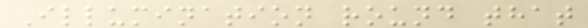Illumination round that
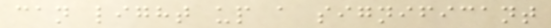can light up a significant
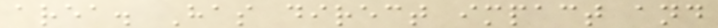area. Has direct impact and
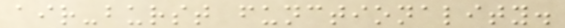air-burst functionality.
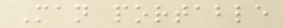Man portable
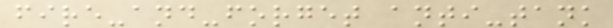fire-and-forget anti-tank
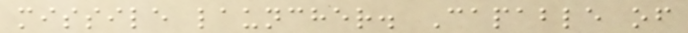missile launcher. Capable of
